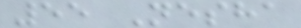55 Nesha
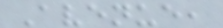Avenue,
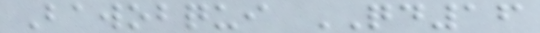Bawobqui QD16
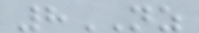8NZ
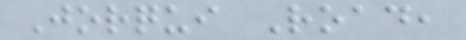Jorqui Road,
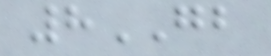8GB
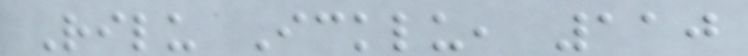Rilu Icklu, 110
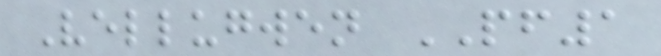Vellugwen PF1
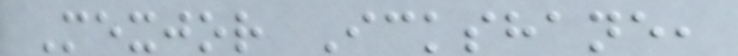Mexjor Ickshane,
